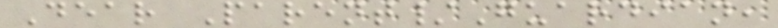Dear Parent/Guardian,
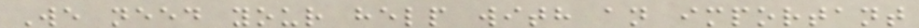We need your help with an important
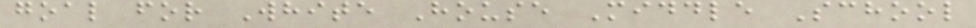goal for White House Middle School
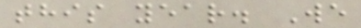this year. We
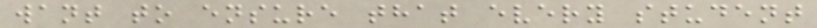want to ensure that every student
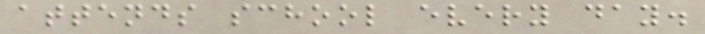attends school every day.
